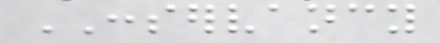CONSERVANCY
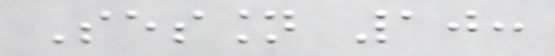Session 10:
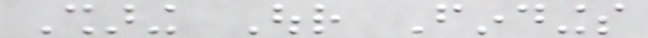Sharing Our Findings
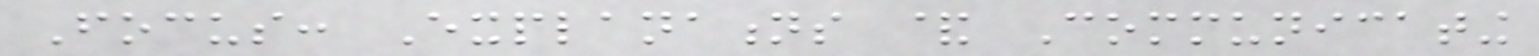Focus: Explanations & Communicating
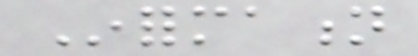Information
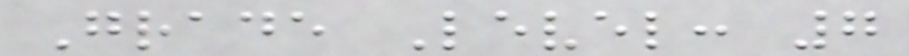Grade Level: 7
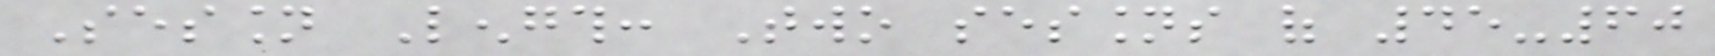Session Length: Two sessions of 45-60
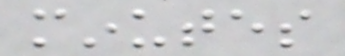minutes
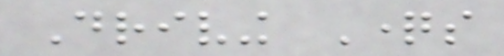Driving Questions
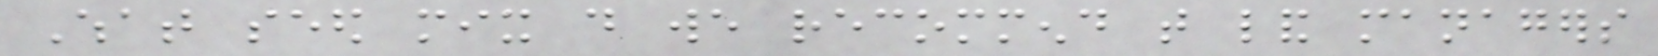What seed mix do we recommend that land managers
